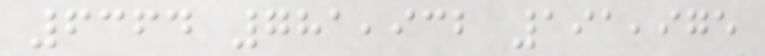6364 781,932 191,975
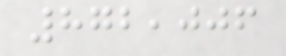872,006
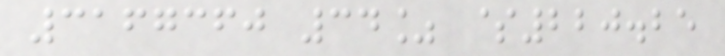3167360 34% $220.25
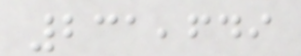231,649
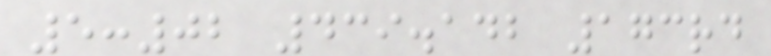5:02 439.142 173rd
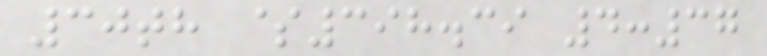30th $398.39 4:37
